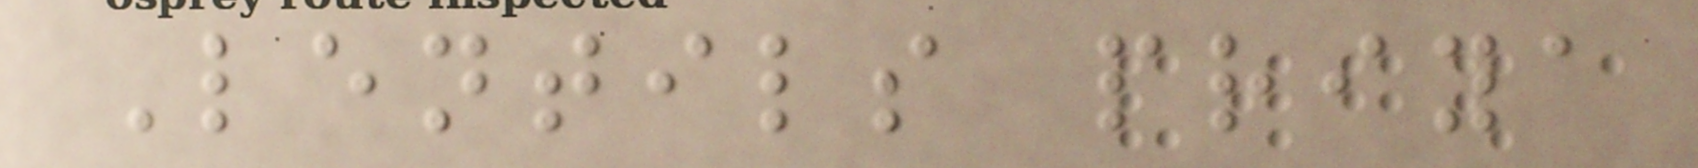Lentils priya
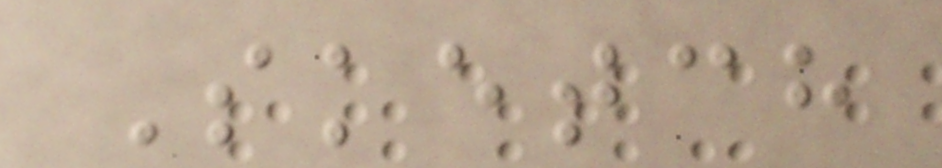Sketch
